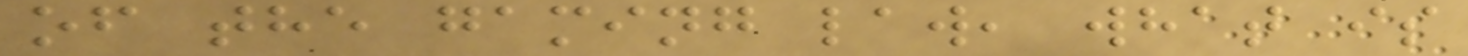of the gaming law, what is
